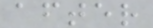after
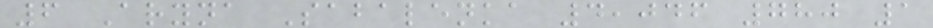6 Aryna Sabalenka 4,046 780 1
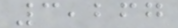3,267
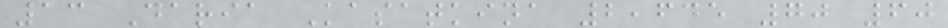13 Daria Kasatkina 2,645 70 60
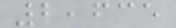2,635
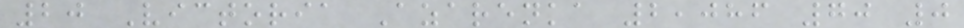20 Victoria Azarenka 2,086 70 0
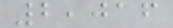2,016
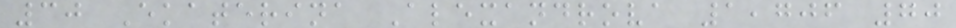30 Ekaterina Alexandrova 1,706 70
